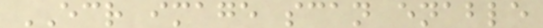ECR image scan enable
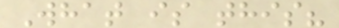What is this?
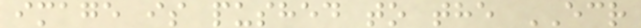image is pushed to the ECR
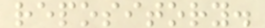repository.
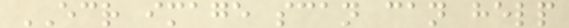ECR image scan can help
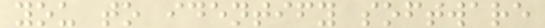you to identify software
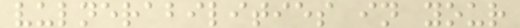vulnerabilities in your
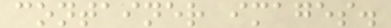container images.
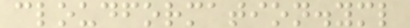cloudformation.yml
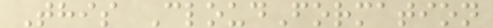This CloudFormation
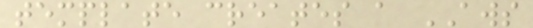template creates a AWS
